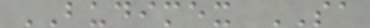BUDIMEX SA
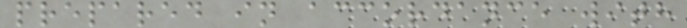prepared in accordance with
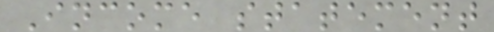Income statement
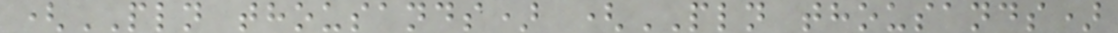(PLN thousands) (PLN thousands)
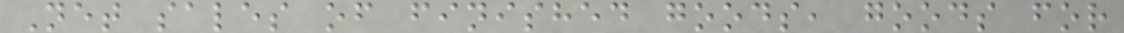Net sales of finished goods, goods for
